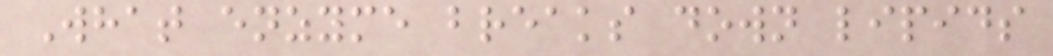What enzyme breaks down lipids
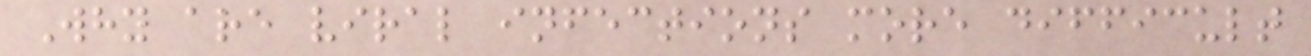Why are viral infections more difficult
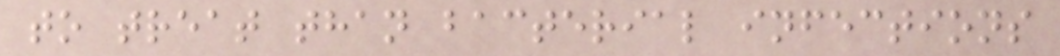to treat than bacterial infections
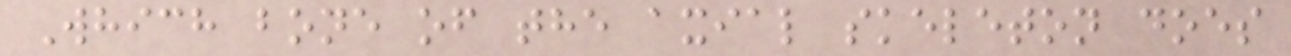Which bone of the axial skeleton does
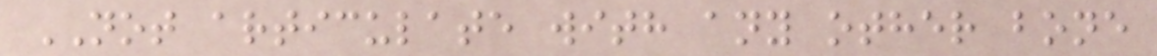NOT articulate with any other bone
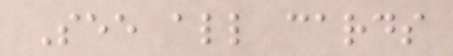See all cards
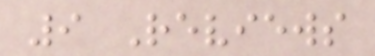9 Reviews
